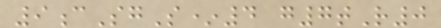9cSgS*4 g7tR0
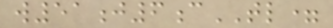w51j6cTL=
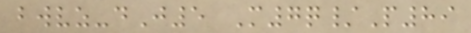bwvz-dJ5 M7q/P89
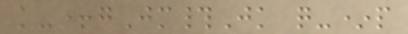k-+gJm#Jk q-*p
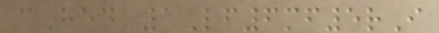cHed 1Lf6mf5rI
